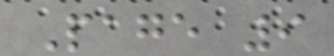Page 9
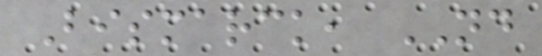Bismarck, ND
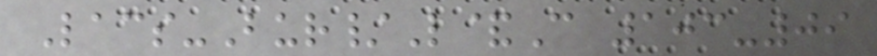Lacs-Bur/L&C 103-09
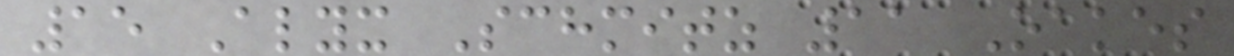15 Alyx Schmitz 11 Oakes
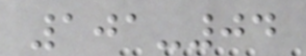101-04
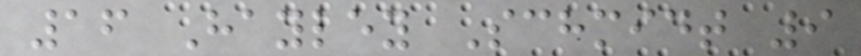16 Hayley Schmidt 9
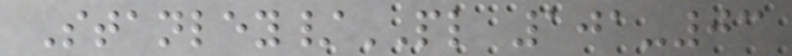Stanley/PL 101-03
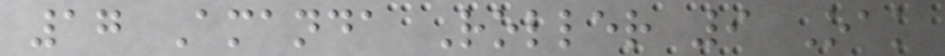17 Amanda Roller 9 Oak
